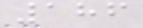186
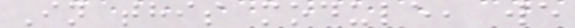In this module, we
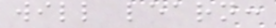will learn:
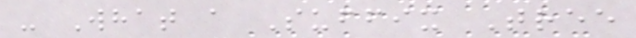- What a Suffix Tree
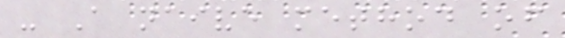- A naive method of
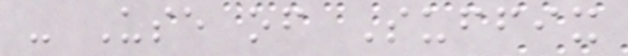- Use of Suffix
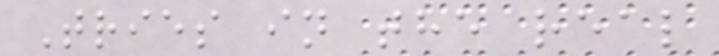Tries in the real
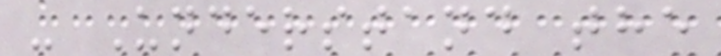- Understand the
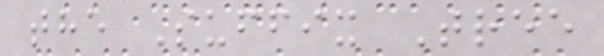the Suffix Tree
